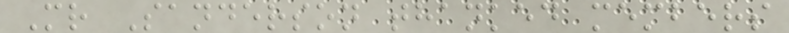Mr Sanderson thanked members
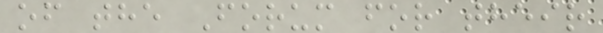of the Forum for their
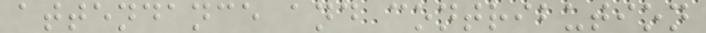attendance and contribution
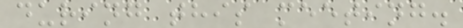during this meeting.
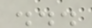...
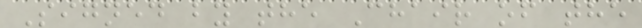Signed by the Chair of the
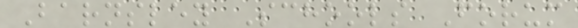Barnsley Schools Forum
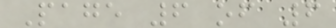Page 6 of 6
